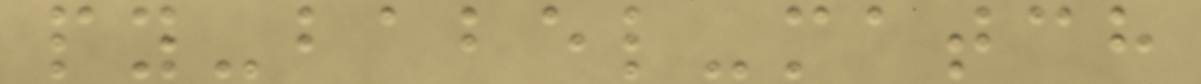py-babel-match
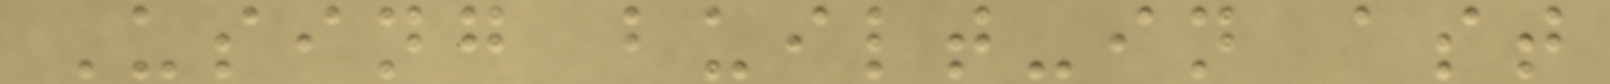Using built-in ast
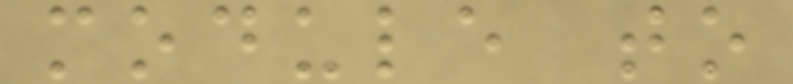module to
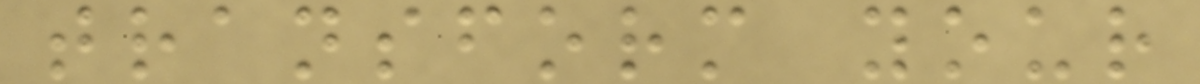transform your
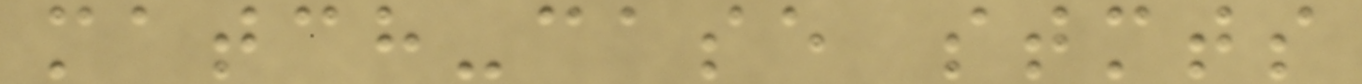match-case stmts
